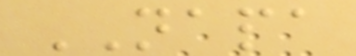NAPA
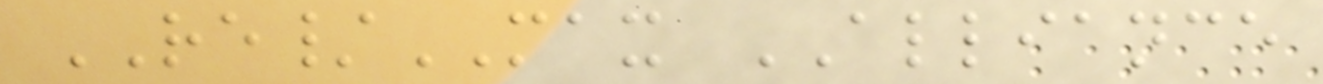RE/MAX ALLIANCE
